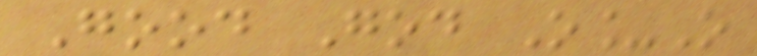Good God O_O
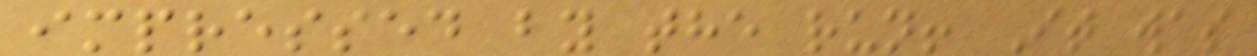impressed by the run! It was
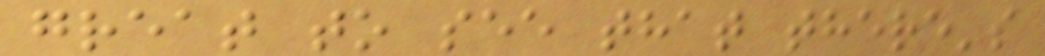great to see that there's
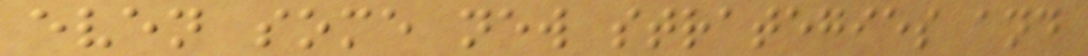even some new strategies and
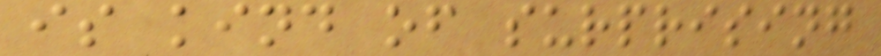is kind of surprising
